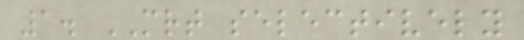1. MRT selectively
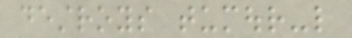destroys tumour-like
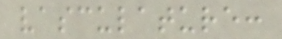vasculature:
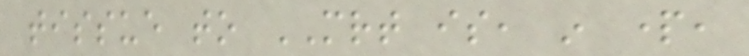tissue to MRT is, in part,
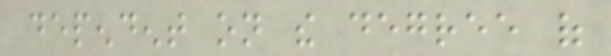dependent on the degree of
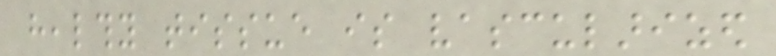healthy tissue is vascularized
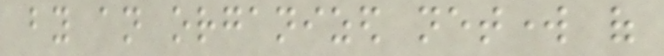by an organized network of
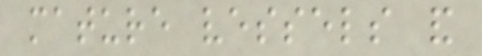mature vessels and
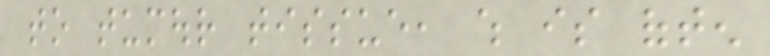to tumour tissue, which is often
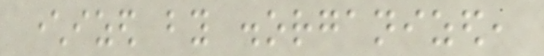characterized by disorganized,
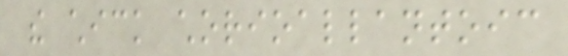the chick chorioallantoic
